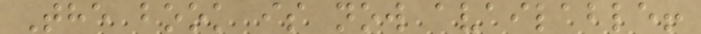The book is now available!
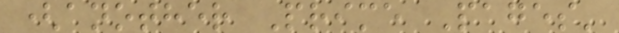(another Prime Pages'
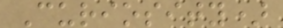Curiosity)
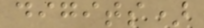digits)
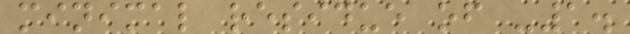minimal residue of -1.
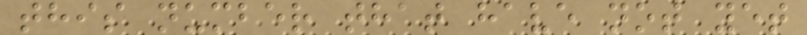this number that have not yet
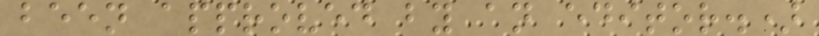been approved by an editor.)
